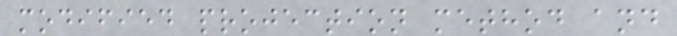modified projection method and
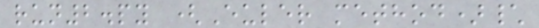run2.py (Euler method)\
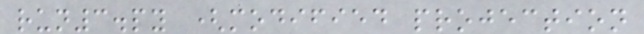run3.py (modified projection
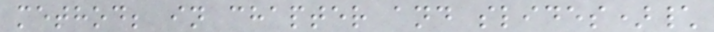method; in chapter and slides)\
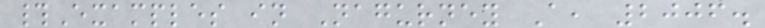#Examples in Nagurney A, 2006.
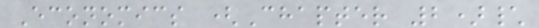Economics (Chapter 2)\
